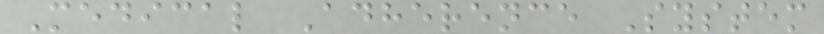Medical Adherence System
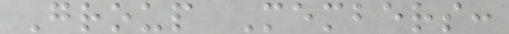Group Members:
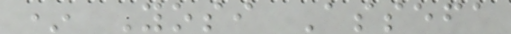* Yosi Assefa
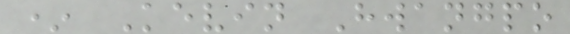* Kevin Hwangpo
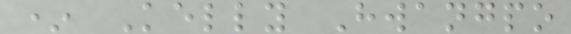* Kelly Hwangpo
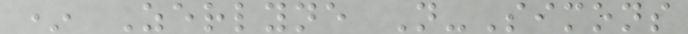* Zerlyne N-Simons
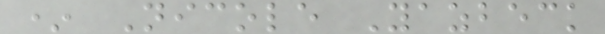* Nicole Yazbeck
